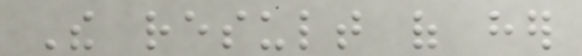The result of her
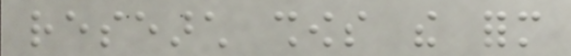research shows the form
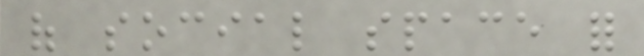of social space for
